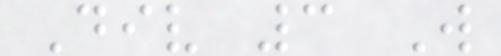Div 3 W
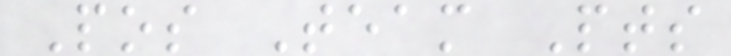Pos Team Pts
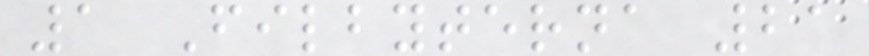1 Filbyterna 21
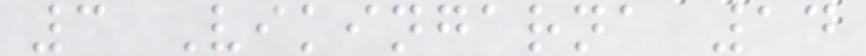3 Vikingarna 14
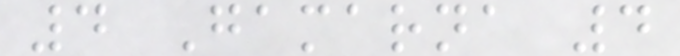4 Gamarna 4
